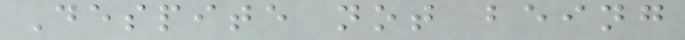Despite not being
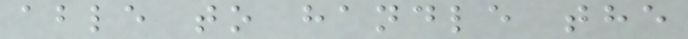able to handle the
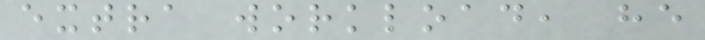extra workload, he
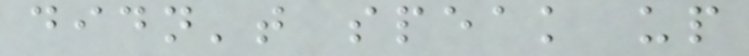didn't speak up
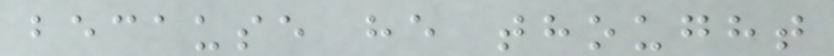because he thought
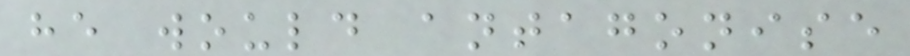he would antagonise
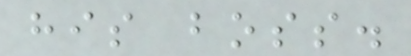his boss.
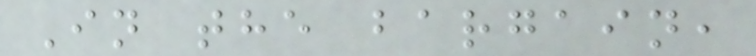In the bargain,
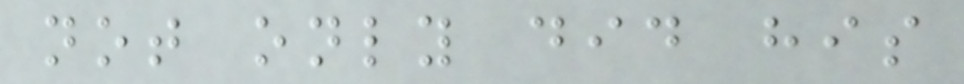not only did his
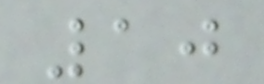10
